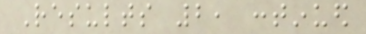Results 2, continued
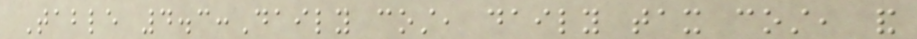Table 4.3:Daily cost, daily tax cost, and
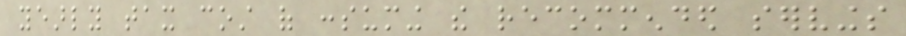yearly tax cost of consuming the recommended servings
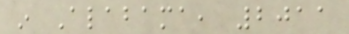in Alabama, 2011
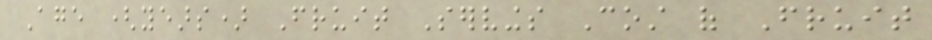Age (years) Fruit Servings Cost of Fruit
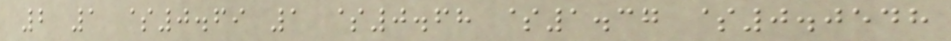2 1 $0.69 1 $0.68 $1.37 $0.0548
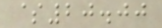$20.00
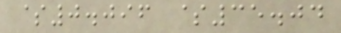$0.096 $35.04
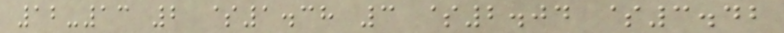12-13 2 $1.38 3 $2.04 $3.42
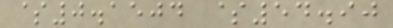$0.1504 $54.90
